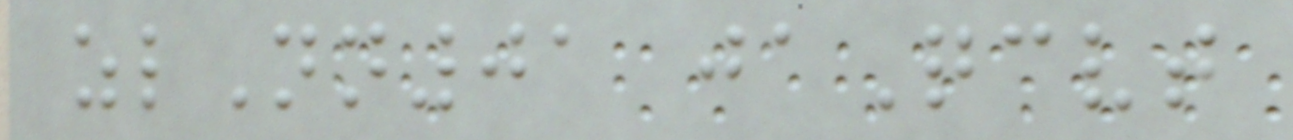zlNn01 jaQcvt
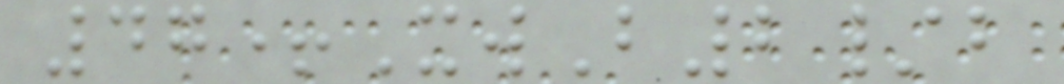47+XwB2/b
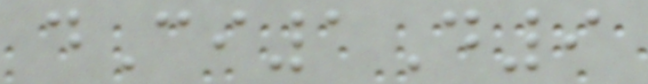dCi1D9
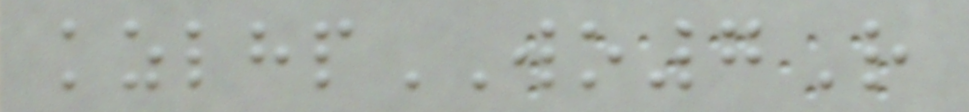kzlhpWO7R
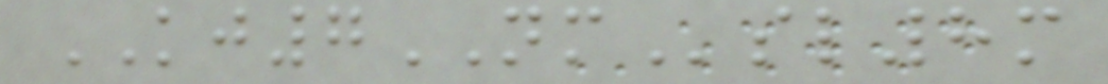KJ7NMsl8m
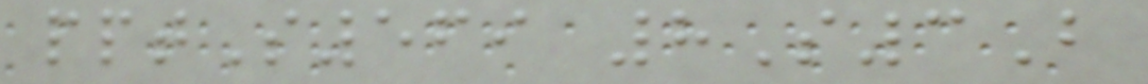pptS569 8S3B
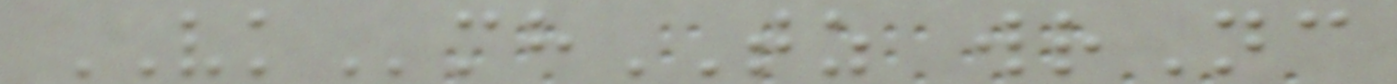VKmhTZ wrNc
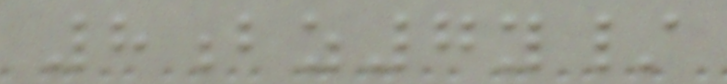8bz7y/
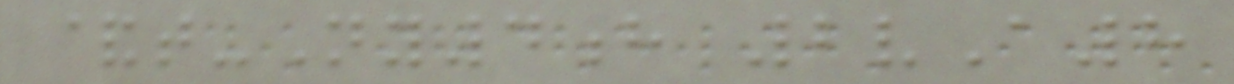&t-Ny4h 2vA8
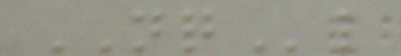NQl
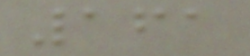161
